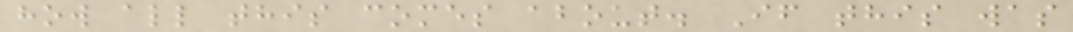how all this comes about. If this was
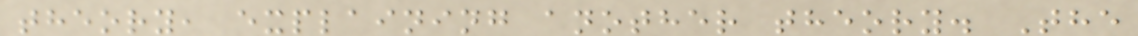theory, explaining another theory. The
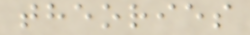theories
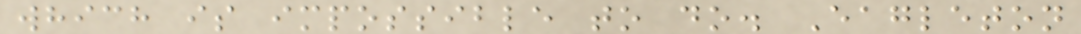which is impossible to do. Eagleton
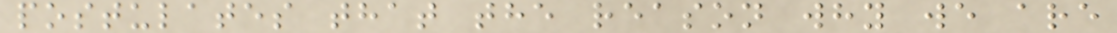postulates that the reason why we are
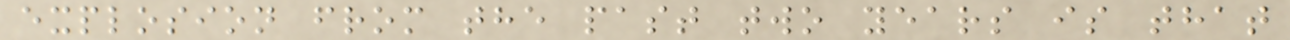explosion from the past two years is that
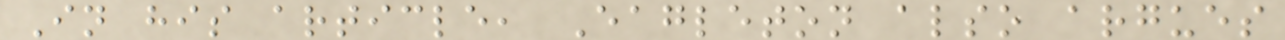In his article, Eagleton also argues
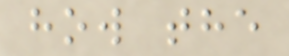how the
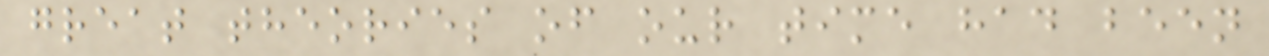great theories of our time had been
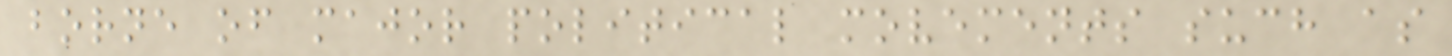borne of major political movements such as
